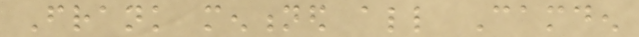Frank mentioned all Camden
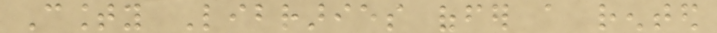County Libraries offer a rented
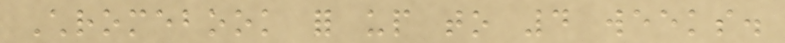Chromebook for up to 4 weeks.
